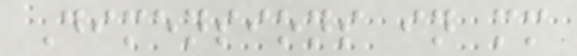Dimensions in mm
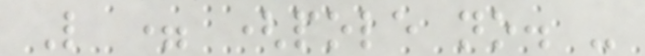L = (pole no. -
